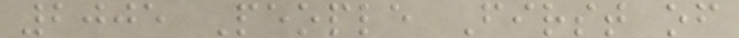2005 People First of
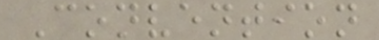Convention
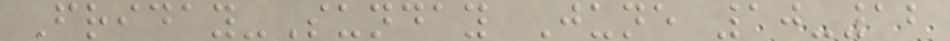Friday-Sunday June 10-12
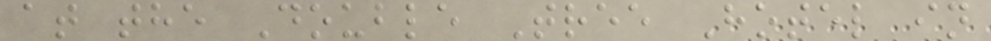at the Double Tree Hotel in
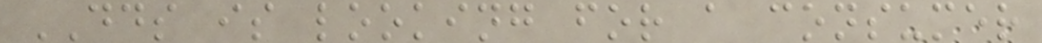DDS is looking for a consumer
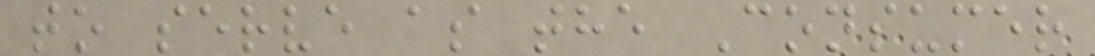to serve as the Consumer
